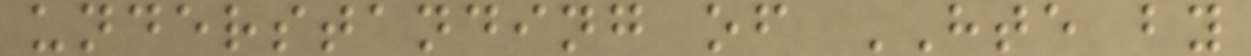understanding of HTE by
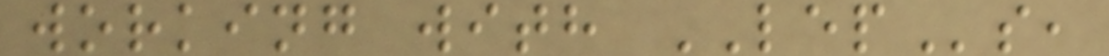working with LEPs,
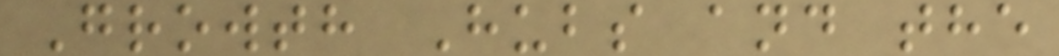Growth Hubs and the
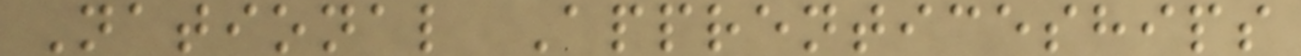National Apprenticeships
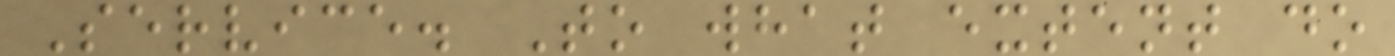Service. To what extent do
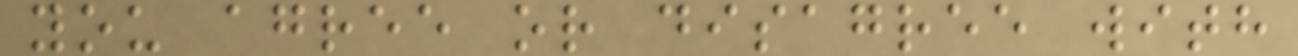you agree or disagree with
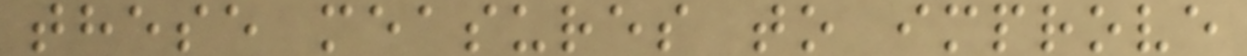these measures to improve
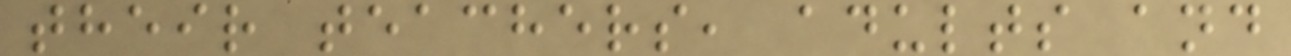their teachers, adults and
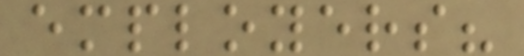employers?
